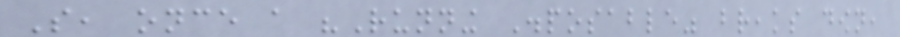So, once a "Running Disposable" breaks down,
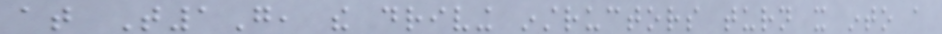at T1G, the driving instructors turn it into a
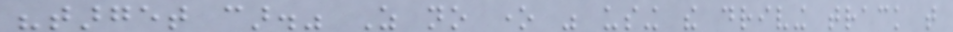"target car." As no one was using the driving track that
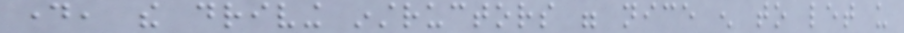day, the driving instructors were nice enough to let us
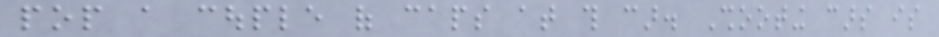pop a couple of caps at this car. Shooting cars is
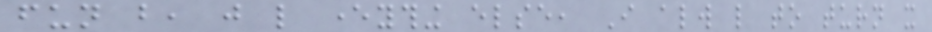fun but, just like everything else, I always like to turn it
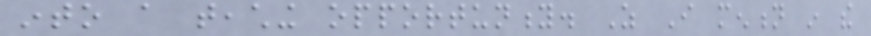into a teaching opportunity. As I mention in the
